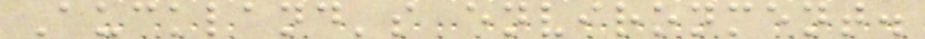Auckland's environment.
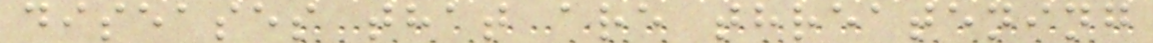diseases that are threatening
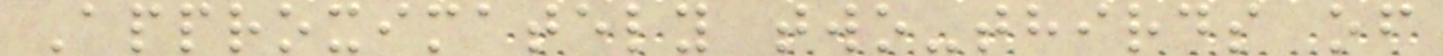Approximately two-thirds of
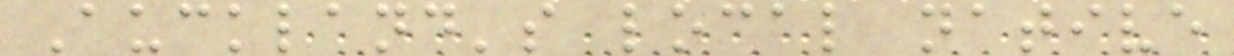Auckland's local native
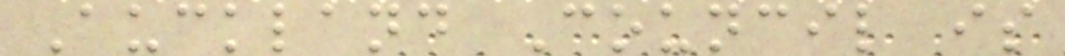Auckland Council is
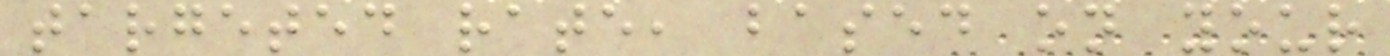targeted rate, based on your
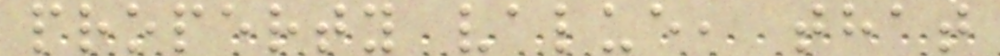property value, that
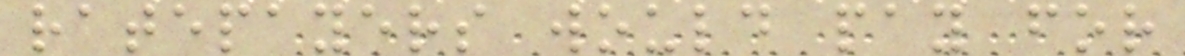ratepayers would pay for
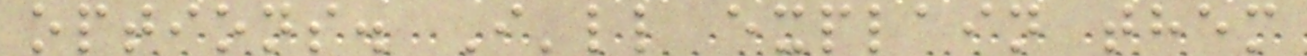options. I'll explain them
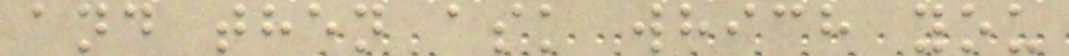and then ask which you
